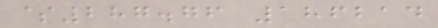$287.76 186214
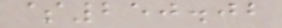$250.02
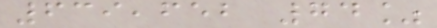639,652 74%
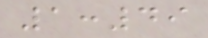1:49
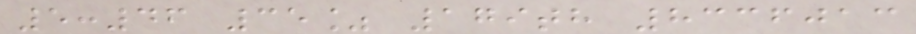5:46 35% 179th 8336013
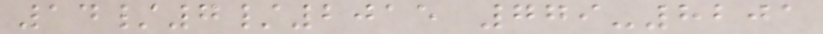14/7/2015 779-8201
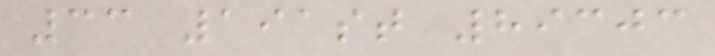33 191st 89303
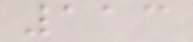113
